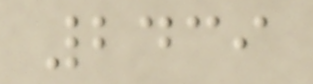2439
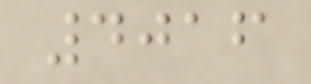4016
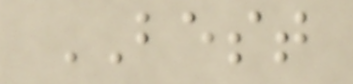BEST
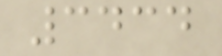3434
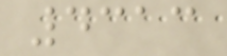4313
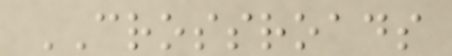CROSSROADS
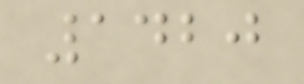1420
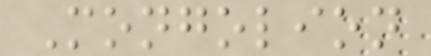Mongolion
